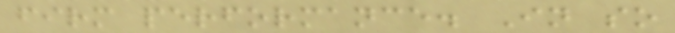firm performance. In so
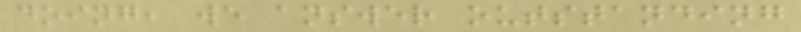doing, we answer outstanding
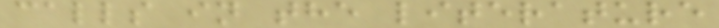calls in the literature
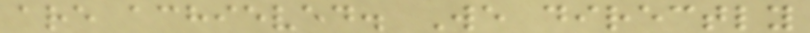are achieved. We directly
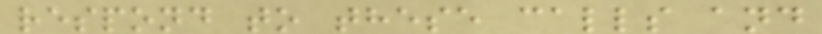respond to these calls and
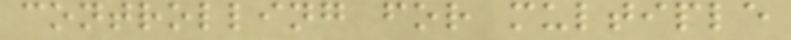controlling for multiple
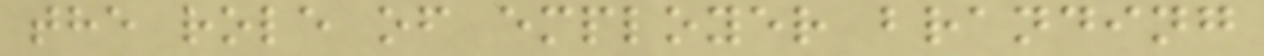the role of employer branding
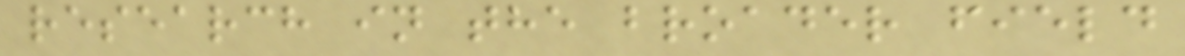research in the broader field
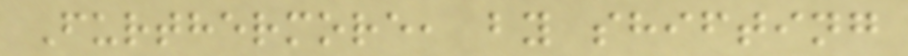Furthermore, by shifting
